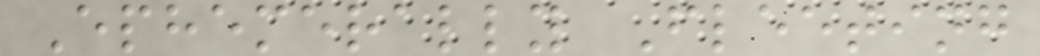Ephemerally Fleeting
